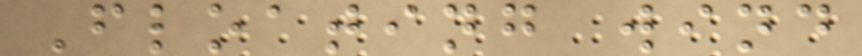Floating wind
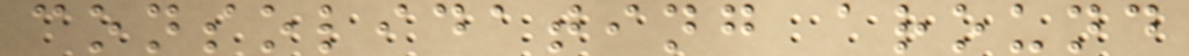consolidating around
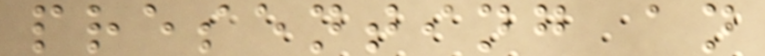presenting an
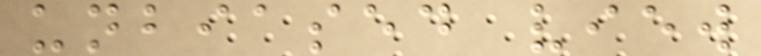unbiased view
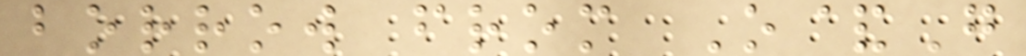borrow from O&G
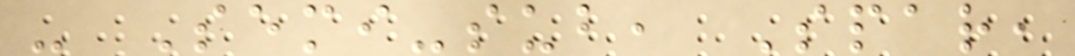- Semi-sub, Spar,
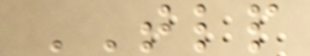TLP
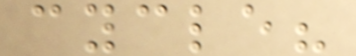cycle?
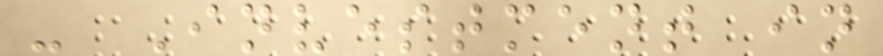- Investment in
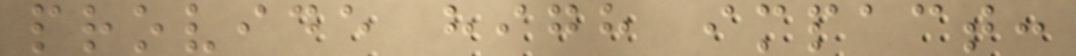provide high impact:
